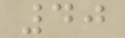40
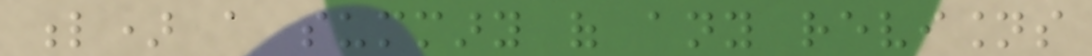l) a summary of any revisions
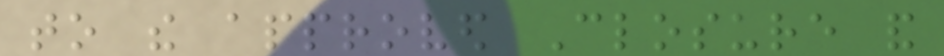to the approved Closure and
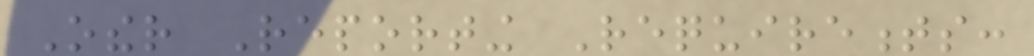Other Reporting Requirements:
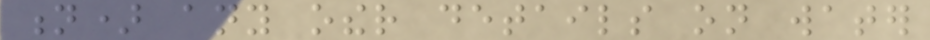n) any other details on water
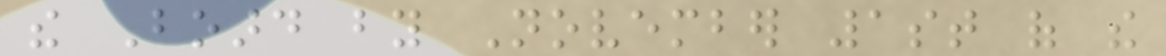the Board by November 1st of the
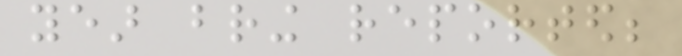year bring reported;
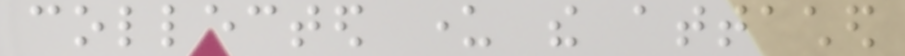collected under the attached
